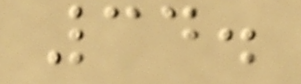34.
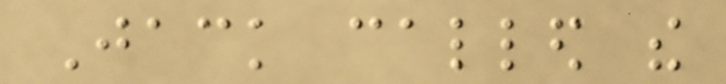Jack called the
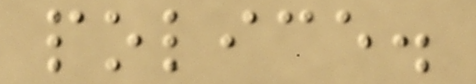police.
